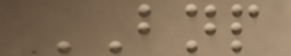BNP
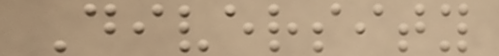Diversity
